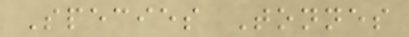Species Tonnes
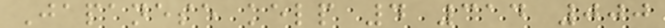Japanese kelp 4 314 000
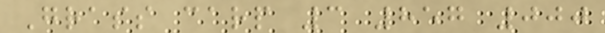Grass carp 3 857 000
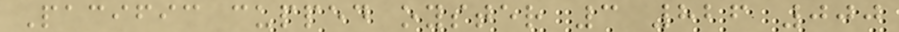Pacific cupped oyster 3 826 000
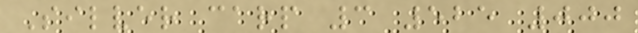Silver carp 3 525 000
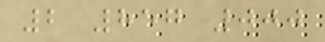2 857 000
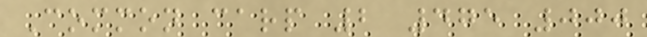Common carp 2 475 000
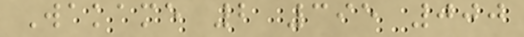Wakame 2 395 000
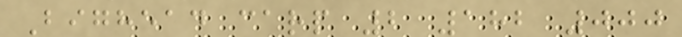Bighead carp 2 182 000
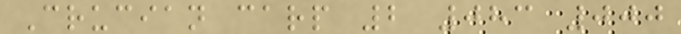Crucian carp 2 083 000
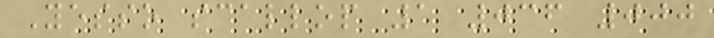Yesso scallop 1 036 000
